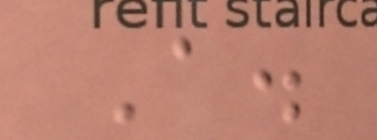A.
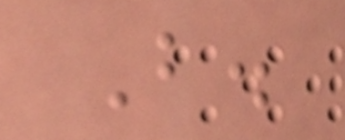B.
